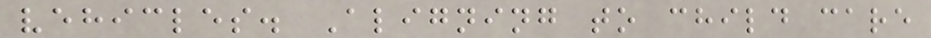vehicles. Aligning to child care
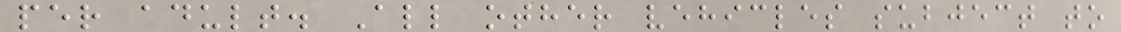per adult. All other vehicles subject to
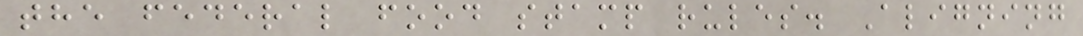the federal food stamp rules. Aligning
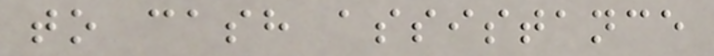to cash assistance
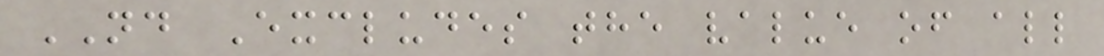ND Excludes the value of all
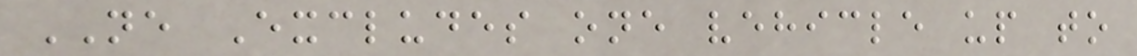NE Excludes one vehicle up to
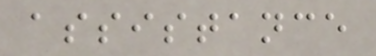assistance
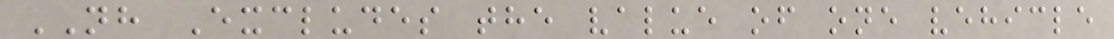NH Excludes the value of one vehicle
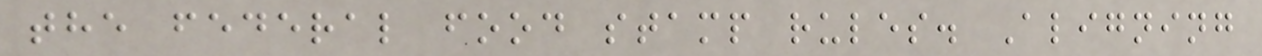the federal food stamp rules. Aligning
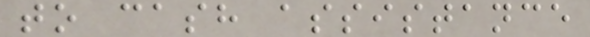to cash assistance
